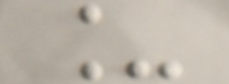_
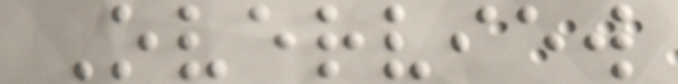Overview
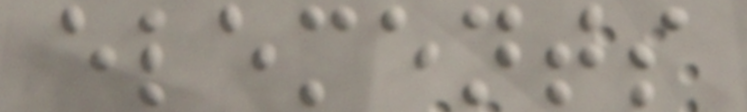elements
